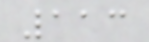113
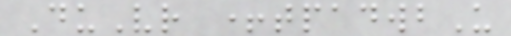DuVr +tpadwbU
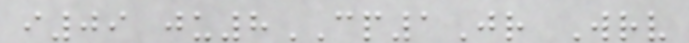i09 ju8CP1Jr Wrv
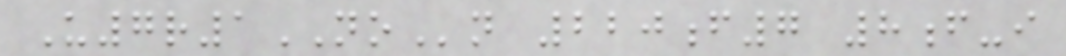U7r1NOn 220f7 8f-i
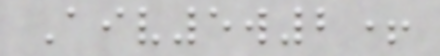Aiv5w2+
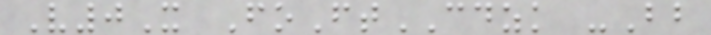V0X FoFtCDZK -Bb
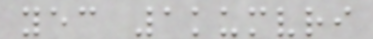yec 1kumvri
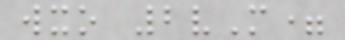wxo 2vM=
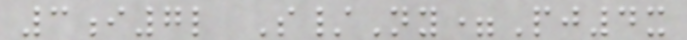3i7l S/Ny=Pj4x
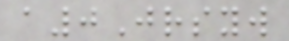a0Jrsyw
